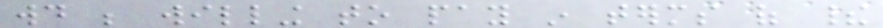would be willing to pay in terms of their
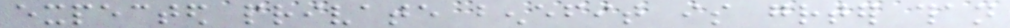expected private benefit is greater than
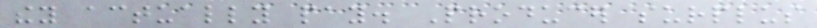they actually pay. Producer surplus
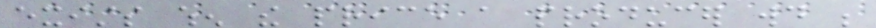exists when the price a producer would be
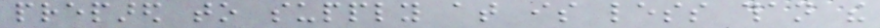prepared to supply at is less than the
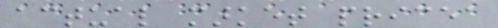actual market pricea
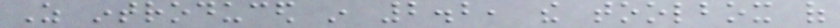As introduced in 2.2, the toolbox of
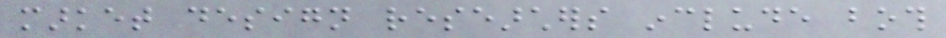market design researchers include both
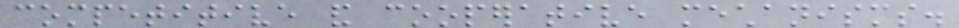competitive and cooperative mechanisms.
